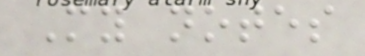My notes
